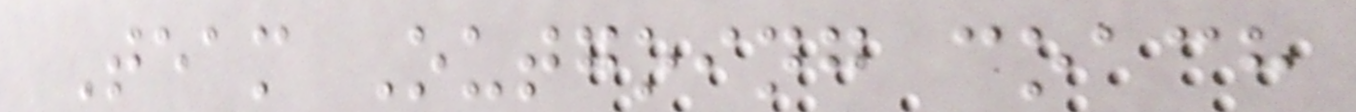Team Outgoing coach
